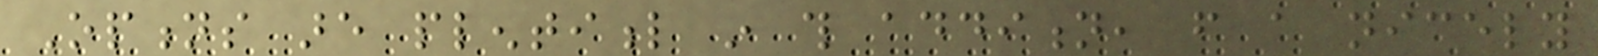Options are plentiful in this addition, from a nicely
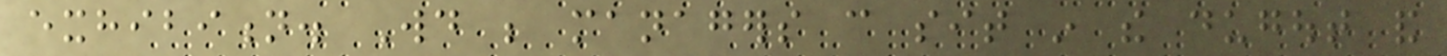exhibition. Would be managers can sit in the dugout and
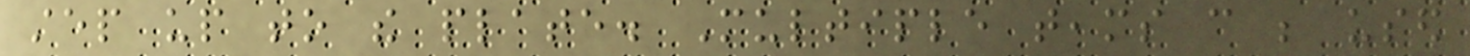step up to the plate. Multiple teams can be used
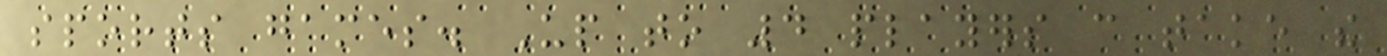sports games. Up to 4 players can take the
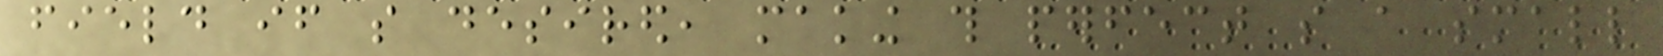field if so desired, making this perfect so a small
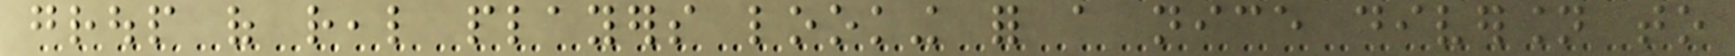group of real players looking for a nice diversion to
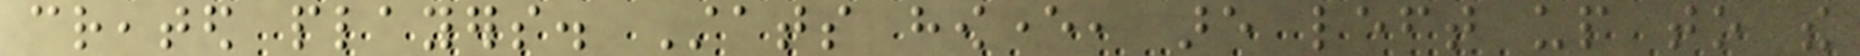created players. Stats however, are left up to the
